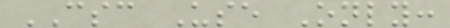CSC Use Only:
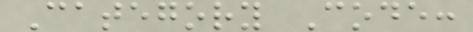Category Code:
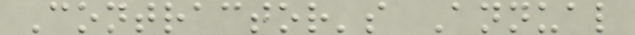Contractor's Annual
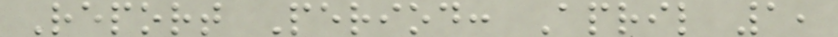Report Period: April 1,
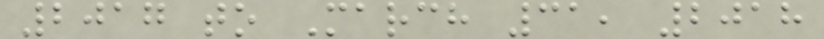2017 to March 31, 2018
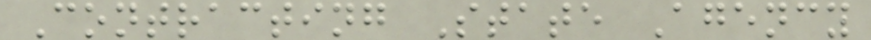Contracting State Agency
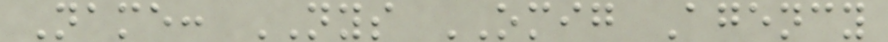Name: NYS OMIG Agency
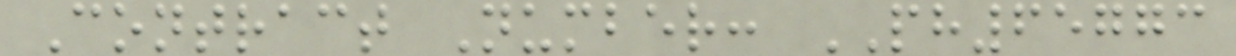Contract Number: PH65773
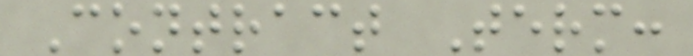Contract Term:
